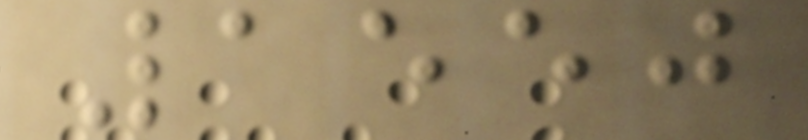1550
